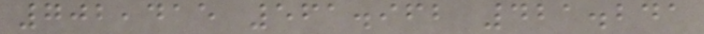702,415 561.962 421.241
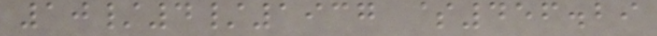10/4/1937 $456.29
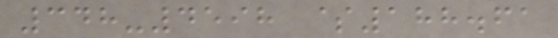348-4598 $188.61
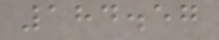184.57
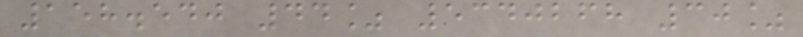158.540 44% 5340268 30%
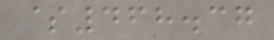$468.37
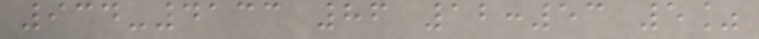934-4133 86 12:53 5%
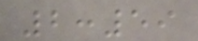2:59
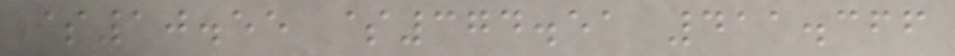$10.55 $374.51 411.366
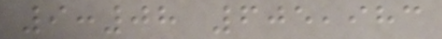9:08 605,983
